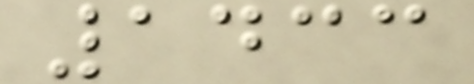1433
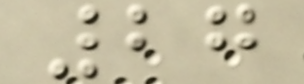27
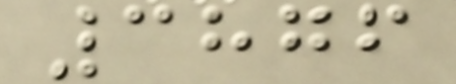3876
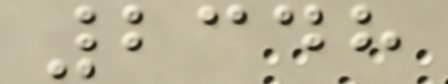2348
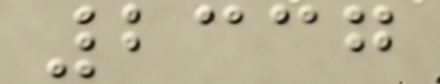2337
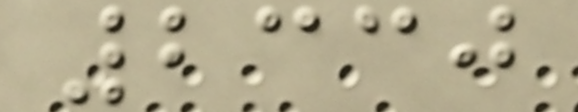2330
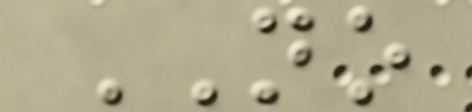NO
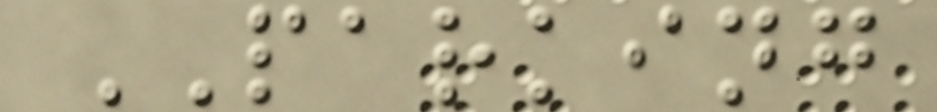PARKING
